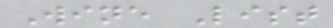Wine List
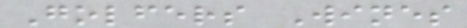Golfers Wines
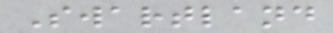Swartland
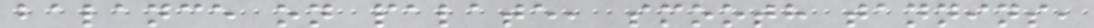balance on palate, smooth tannins,
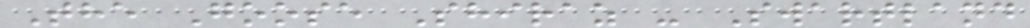The Goose Shiraz - Swartland
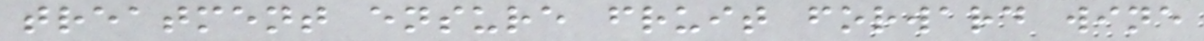treatment ensure fruit forward wine
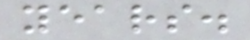years.
